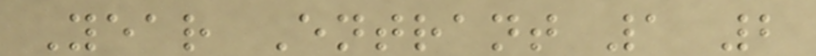Year Entrant 1 2
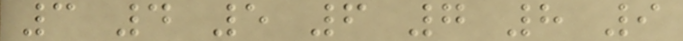3 4 5 6 7 8 9
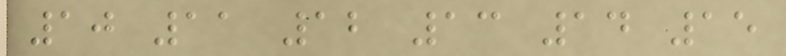10 11 12 13 14 15
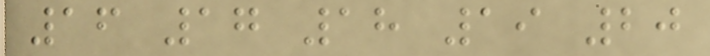16 17 18 19 20
